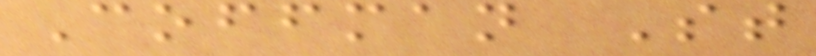Coffman St
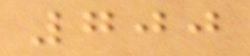700
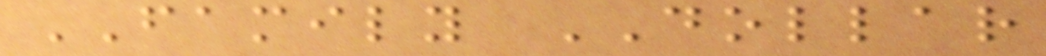FAMILY DOLLAR
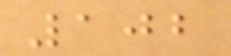102
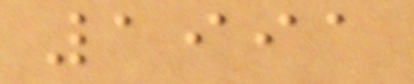1991
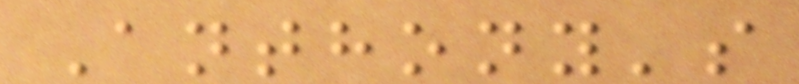Anthony's
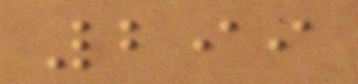299
